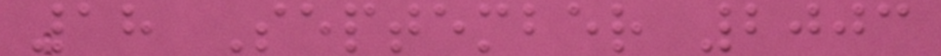18 September 2003
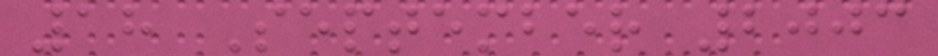18 September 2003
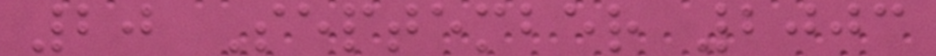20 September 2003
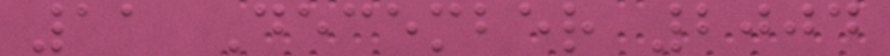11 December 2004
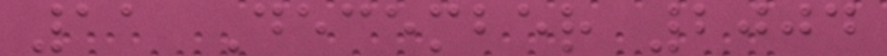11 December 2004
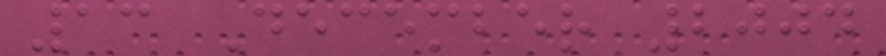13 December 2004
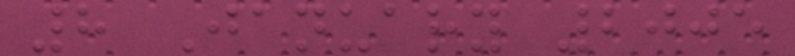8 January 2005
